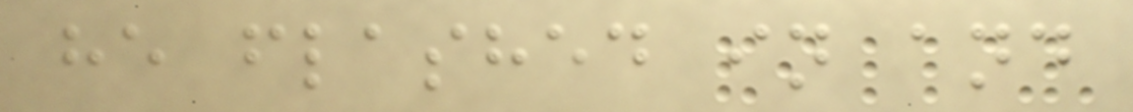he flashed in and
